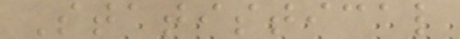Statistical
